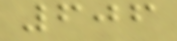606
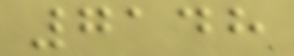7148
